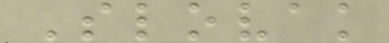Slovak
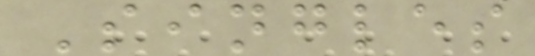Singles
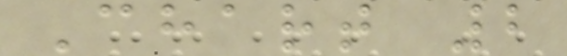Chart 2
